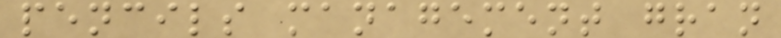pencils management gran
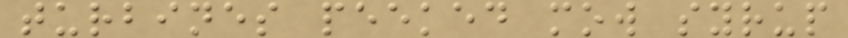turbines peeked mow syrup
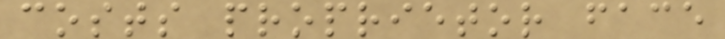costs proprietor face
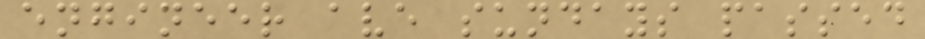engineer ave sundays passed
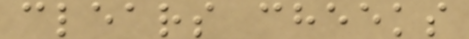clears cheeks
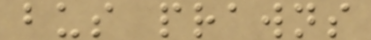bus prawns
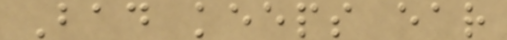Bad keeps ear
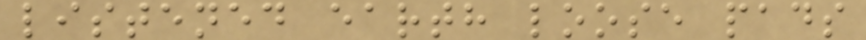listened earth loose pads
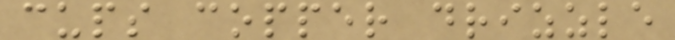cups copper drizzle
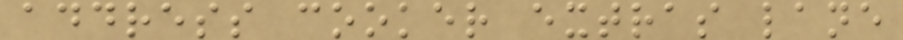address cooker extras lane
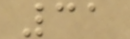31
